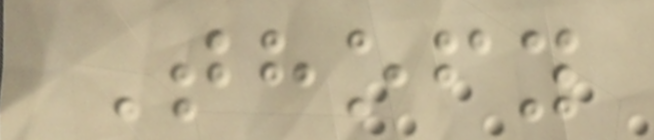Thofy
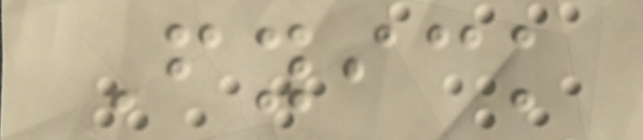Fyick
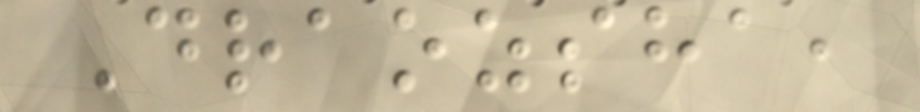Draozsha,
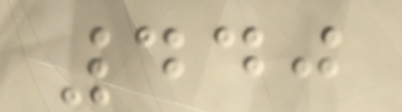440
